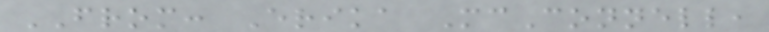FROM: Erika McConnell,
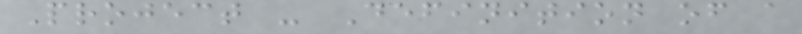Project - Definition of a
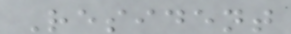Resident
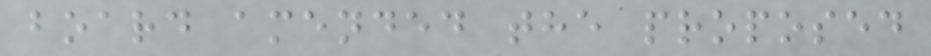board amended the proposed
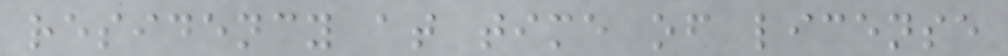residency at time of license
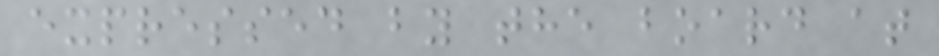expressed by the board at
